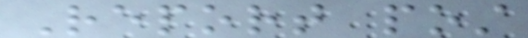Report post
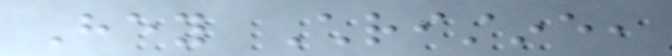Hey Christine,
